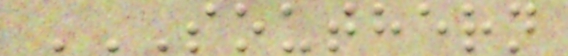SOUTHERN
